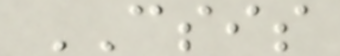CSIS
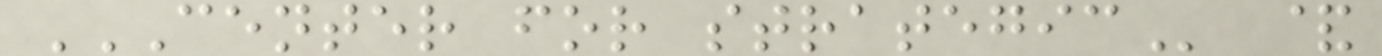CENTER FOR STRATEGIC &
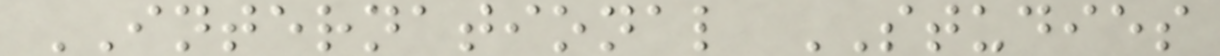INTERNATIONAL STUDIES
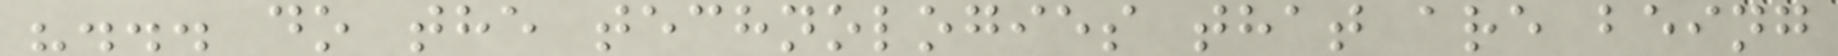"... do the technologies that are being
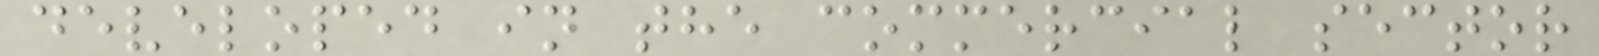developed in the commercial sector
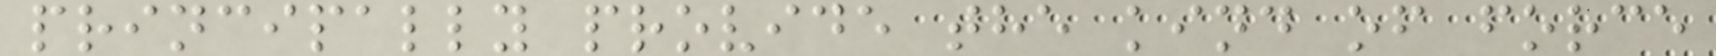principally provide the kind of force
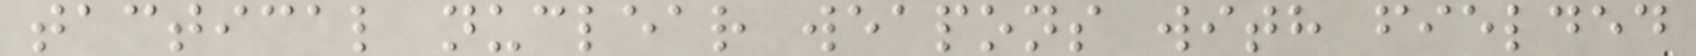tactical nuclear weapons with fielded
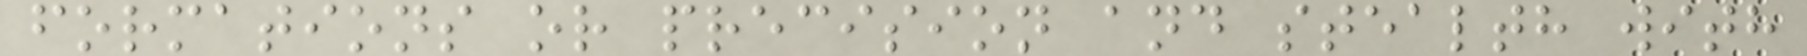formations or precision and stealth with
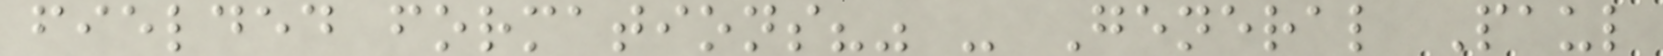fielded formations?" - General Paul
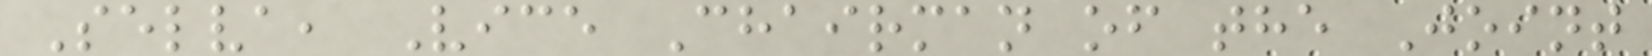Selva, Vice Chairman of the Joint
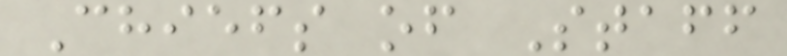Chiefs of Staff
